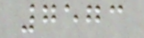7573
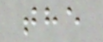the
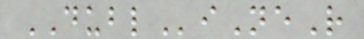DUBLiNeR
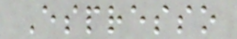Espresso
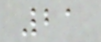21
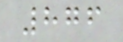876
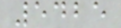5425
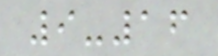9-16
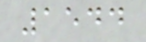1544
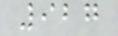927
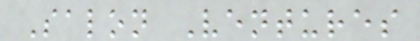Salon Ventures
